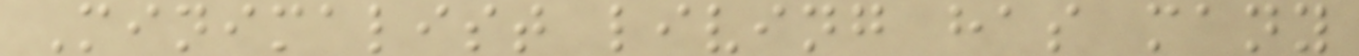Minimalist living has many
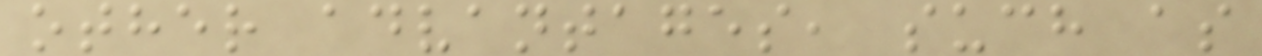other advantages, such as
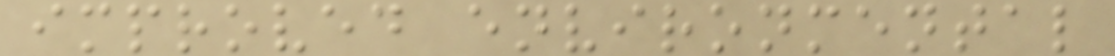improved environmental
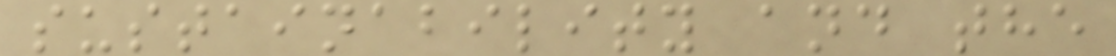sustainability and the
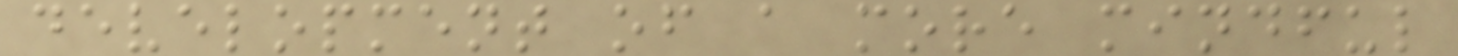development of a more mindful
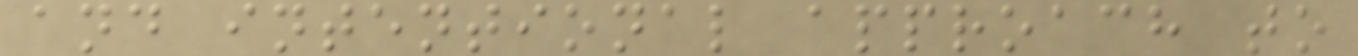and intentional approach to
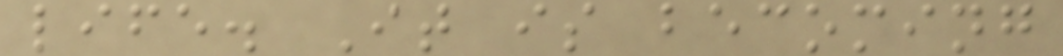life. It is becoming
